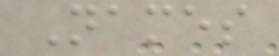Names
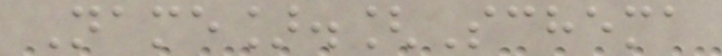Name].[Schema
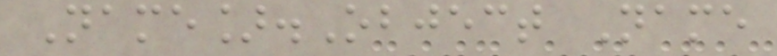Name].Object Name
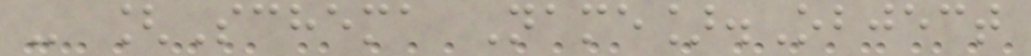- [Schema Name].Object
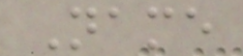Name
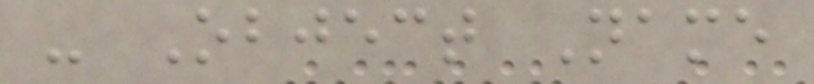- Object Name
